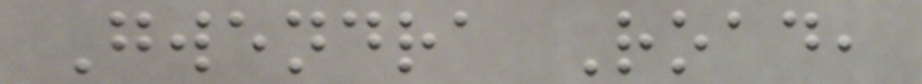Gwendra Road,
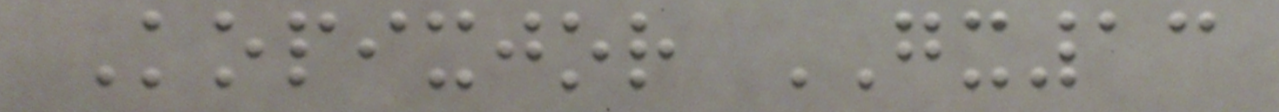Kopixjor GX13
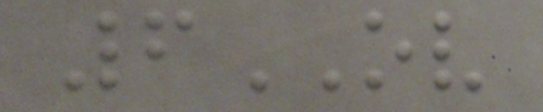6OV
